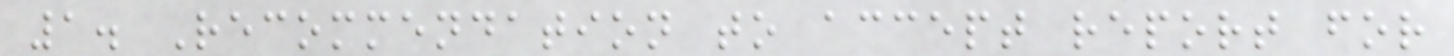1. Recommendation to accept report for
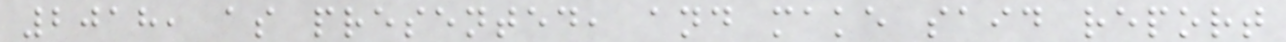2018, as presented, and make said report
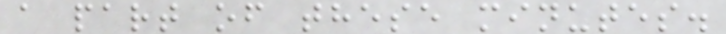a part of these minutes.
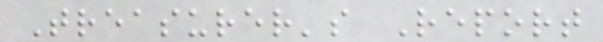Treasurer's Report
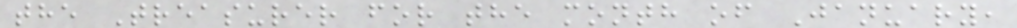the Treasurer for the month of January,
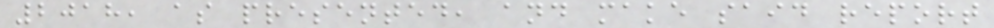2018, as presented, and make said report
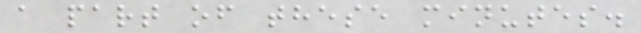a part of these minutes.
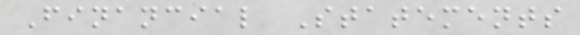Financial Statements
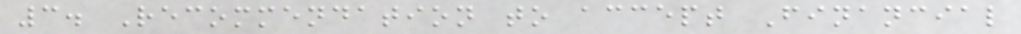3. Recommendation to accept Financial
